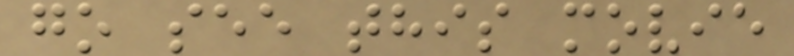go see this movie
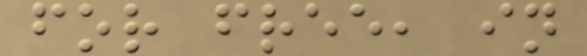for free, in
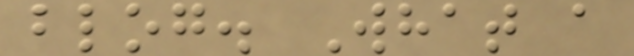blog. What a
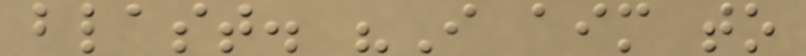blast. "I aim to
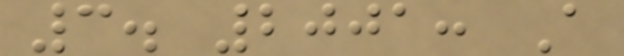3. 2001: A
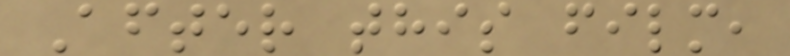After this film,
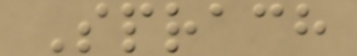Sprach
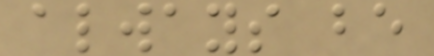always be
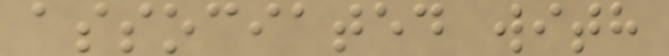associated with
